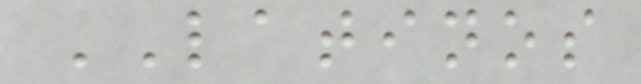LATINOS
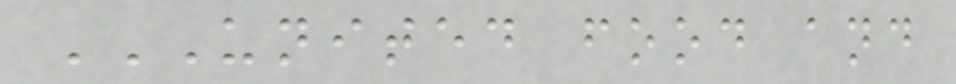UNITED FOOD AND
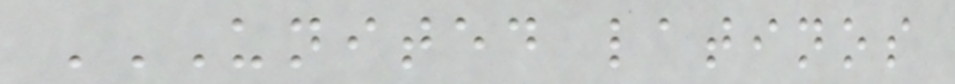UNITED LATINOS
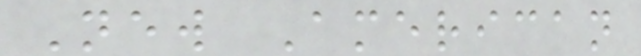New American
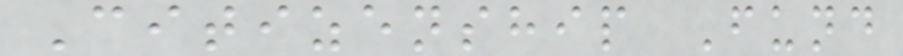Citizenship Fund
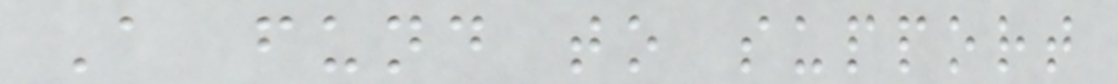A fund to support
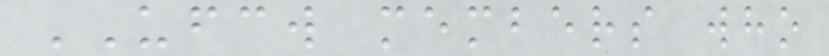UFCW members who
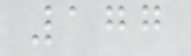177
